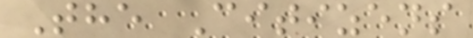The Citizens
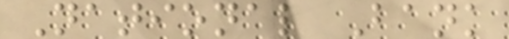National Bank
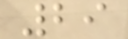29
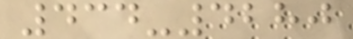434-4280
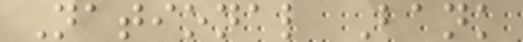National Bank
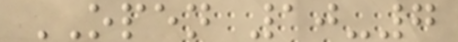OPEN 10-7
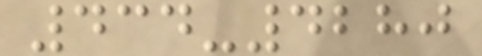434-4280
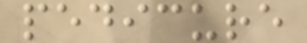pedicure
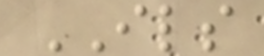ILS
